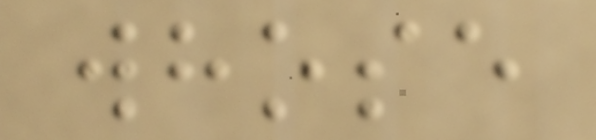whose
